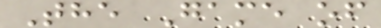The Game of
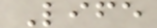Life
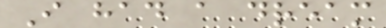I had a dream
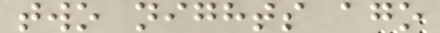two nights ago
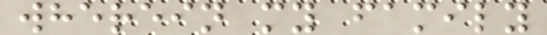wherein my family
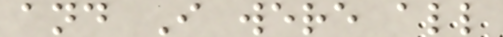and I were all
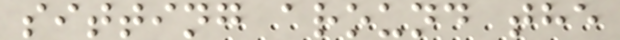sitting around the
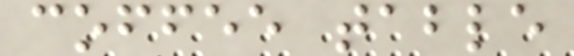coffee table
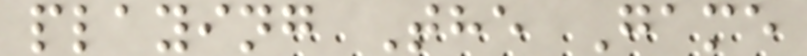playing The Game
